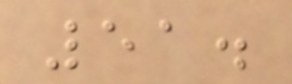51.
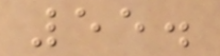55.
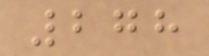278
